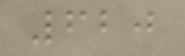620
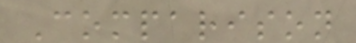Comparison
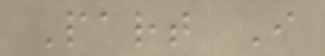Part I
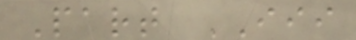Part III
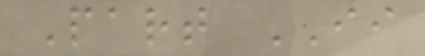Part II
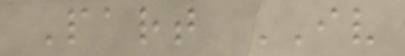Part IV
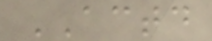ACTD
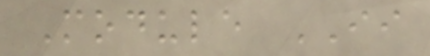Module II
